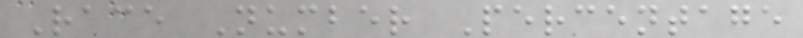Race Number Percentage
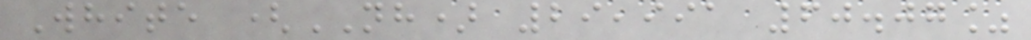White (NH) 29,991 60.07%
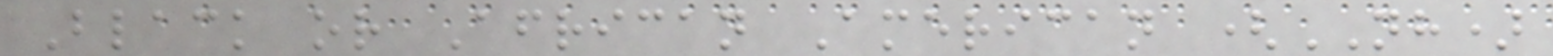Black or African American (NH)
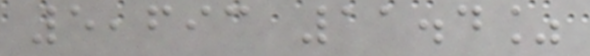5,693 11.4%
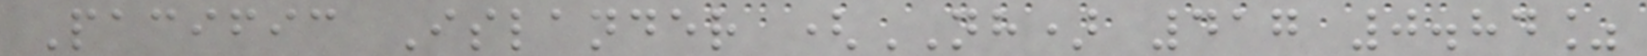Pacific Islander (NH) 417 0.84%
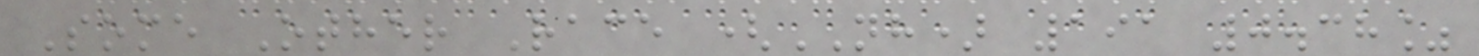Some Other Race (NH) 191 0.38%
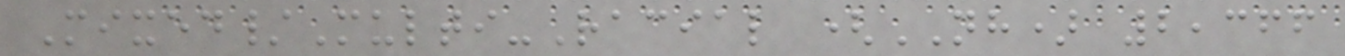Mixed/Multi-Racial (NH) 2,366
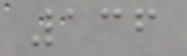136
